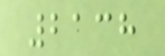2138
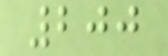200
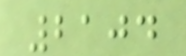2104
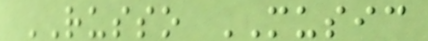RUSSO MUSIC
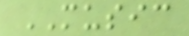MUSIC
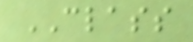CLASS
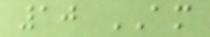10 AM
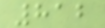812
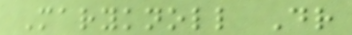Maryknoll Dr
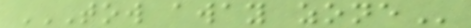TOW AWAY ZONE
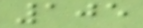105
